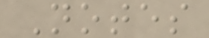Notes
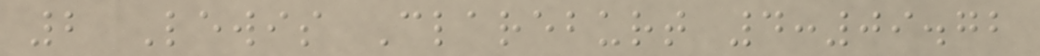2 Lewis Clareburt 4:09.72
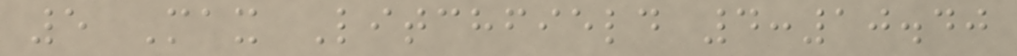5 Max Litchfield 4:10.40
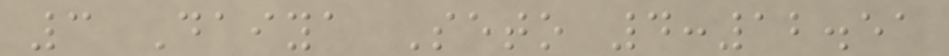3 Daiya Seto 4:12.51
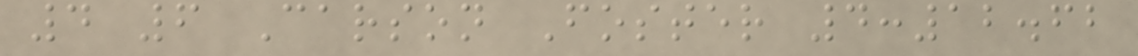4 6 Carson Foster 4:12.62
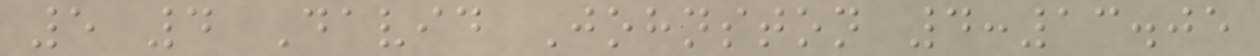5 4 David Johnston 4:13.05
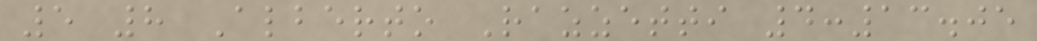5 8 Alberto Razzetti 4:13.05
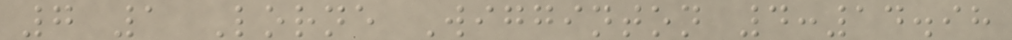7 1 Lorne Wigginton 4:14.98
